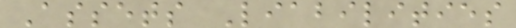Assets Liabilities
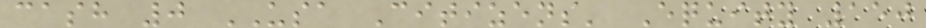cash 0 USA Citizens' Equity 150
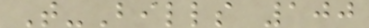T-Bills 100
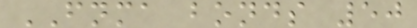FNMA bonds 50
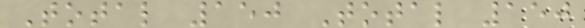Total 150 Total 150
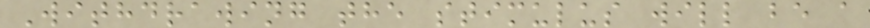Withdrawing the stimulus will be a
